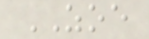ZOE
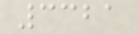3321
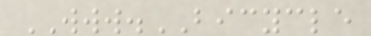WWW.BICYCLE
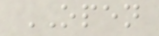OPEN
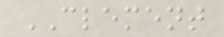CLEMENT
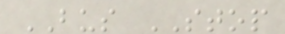BUS STOP
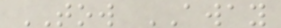TOW AWAY
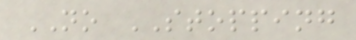NO STOPPING
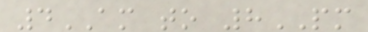4AM to 8PM
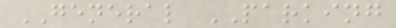GENERAL PARKING
